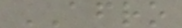AFRO
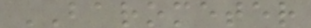BAROMETER
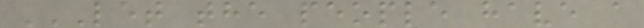LET THE PEOPLE HAVE A
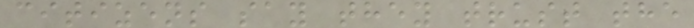citizens say they trust the
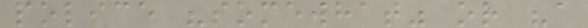police "somewhat" or "a
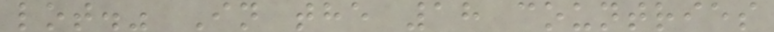lot." In the 18 countries
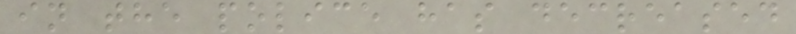in the police has decreased
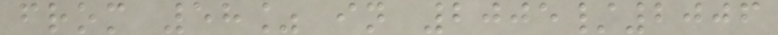from 58% in 2005/2006
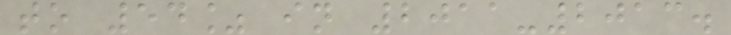to 54% in 2011-2013.
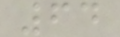64
